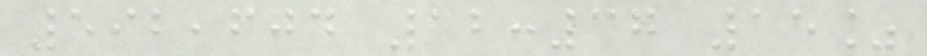592,604 12:37 15%
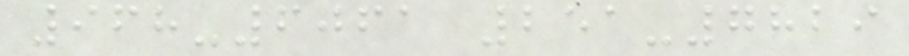968-6061 251-7829
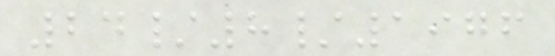24/8/1976
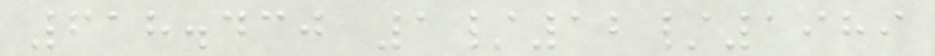618.430 1/12/1989
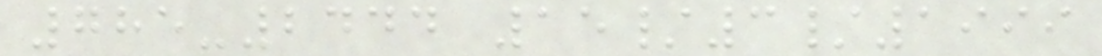785-2444 15/3/1999
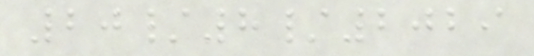20/8/2029
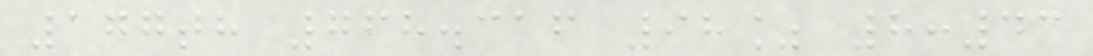177th 768.316 98% 8:43
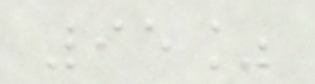95%
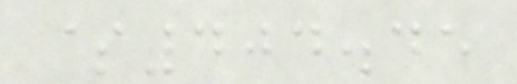$404.45
